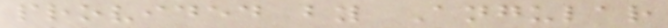provided by Angular
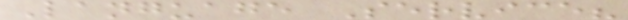Language Service?
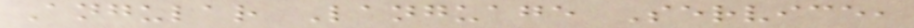Angular Language Service,
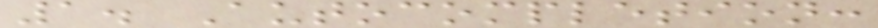1. Autocompletion:
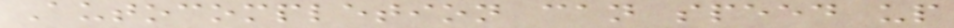Autocompletion can speed up
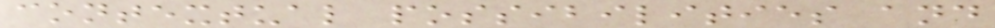contextual possibilities and
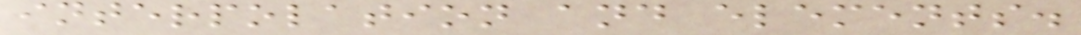interpolation and elements.
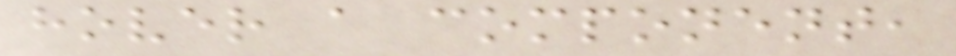hover a component,
